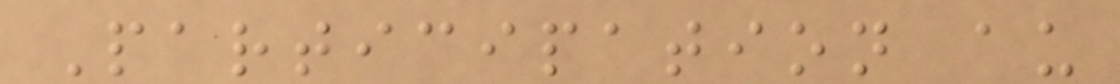Participation au
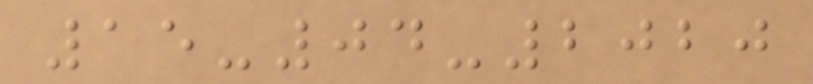15-04-2020
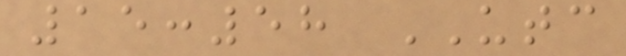15:58 UTC
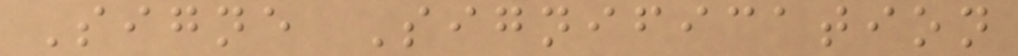Signe Signification
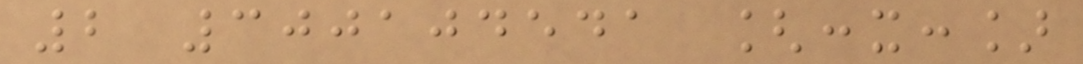2 300104541 [:x:]
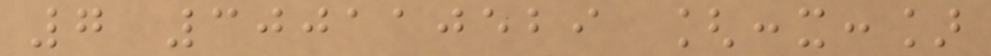7 300110529 [:x:]
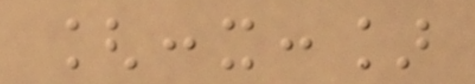[:x:]
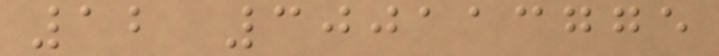12 300113775
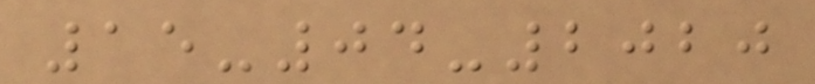15-04-2020
